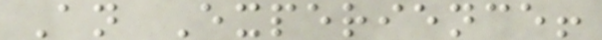An Experience!
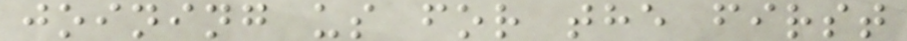joining us for the first
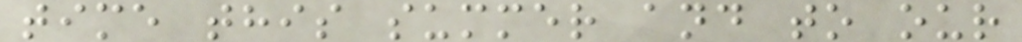time this summer and to our
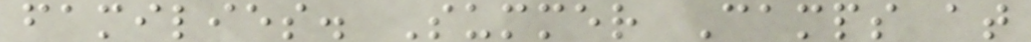families. Summer Camps at
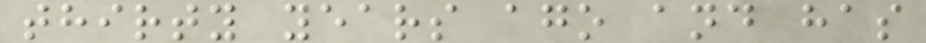thirty years ago and has
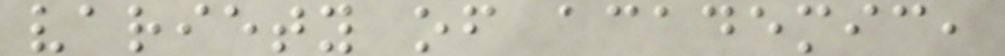variety of academic,
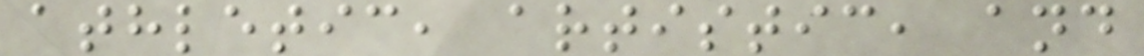athletic, artistic, and
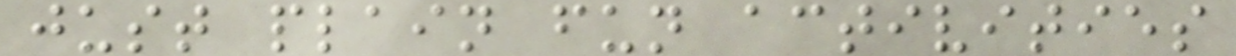just plain fun activities
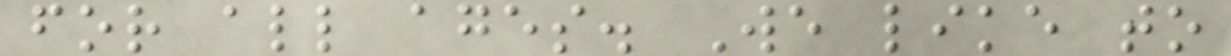for all ages. We like to
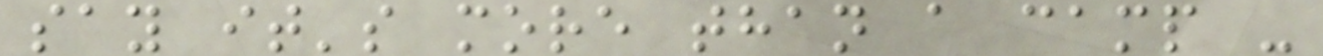say it's more than a camp -
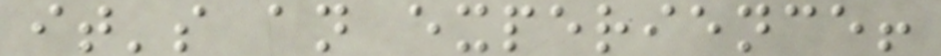it's an experience!
